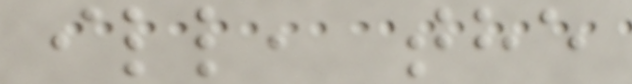ill, the
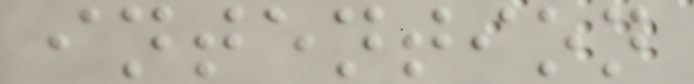intention
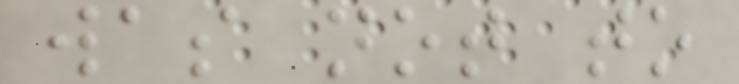was not to
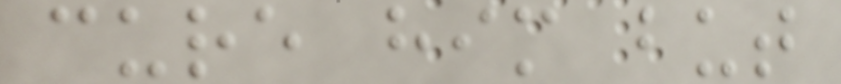cure him but
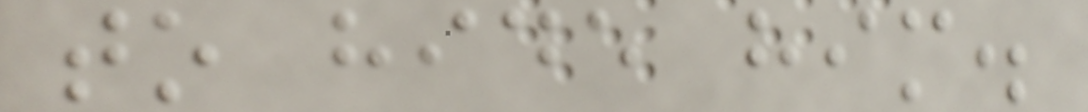to hide him.
